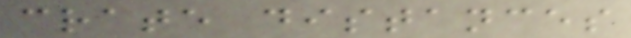crate distances
